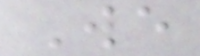We
